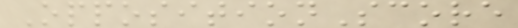OppositionScore
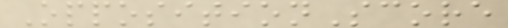OppositionScore
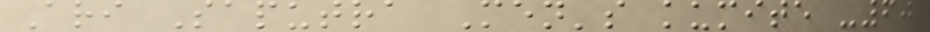Ari Saputra Men's kumite -60
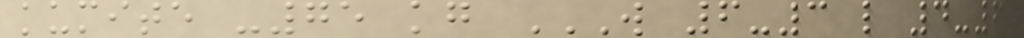kumite -75 kg W 6-3 L 4-6
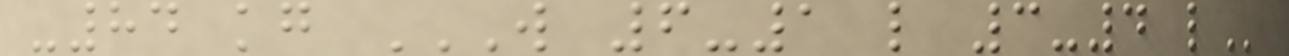-84 kg W 6-1 L 3-4 L
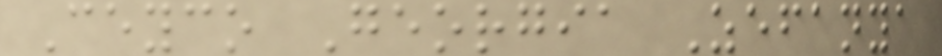Ceyco Georgia Zefanya
